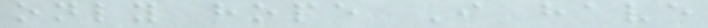only hope I have
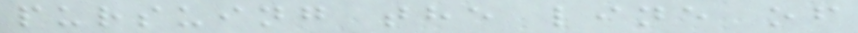pursuing the line of
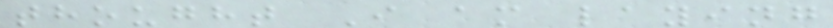thought I am laying
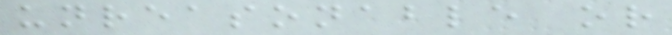unreasonable or
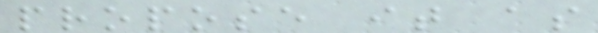propose it as
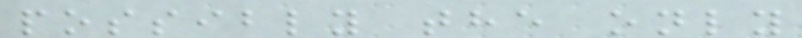possibly the only
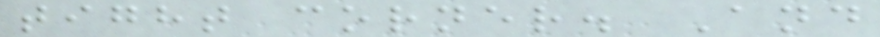tight corner. And
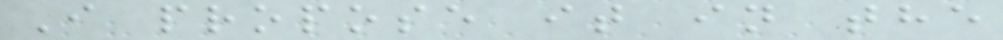I propose it in the
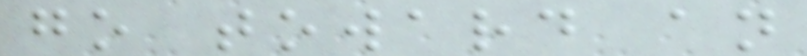go toward an
